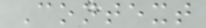Context
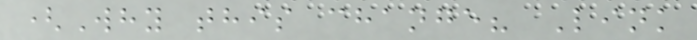(Why this change? Link
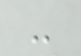-
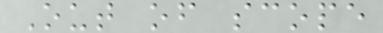Out of scope
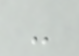-
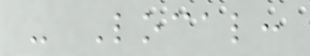- Local:
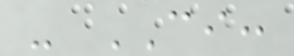- CI:
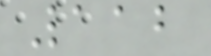112
